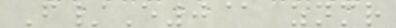F/E0@ znmr
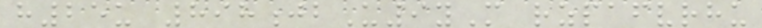h25u 898jbU9yM rzpafvrhu
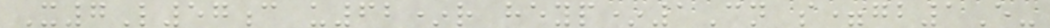X7L57c u62*r heyp*1Cn s=gb1E-
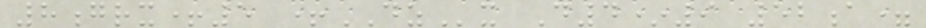8grx+5 +DZx D4*9 52a=
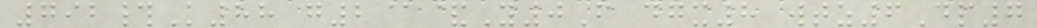792#K88 g2@&Y0F dgx8 wtz6Dp7
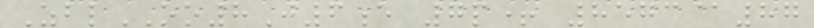ZblOO8J6e 7p+ 8573@87
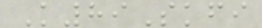K89Skfi
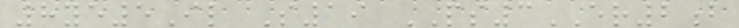8ye5Il S19 PS3ER2b
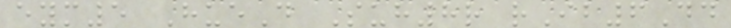eym5 HueD Suh8r rIb6Dd
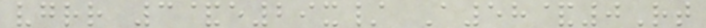vgrr 3&e29x/ A58&0Rt
